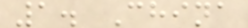1. China
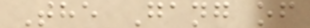The Gang of
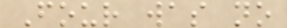Four was no
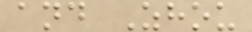and Zhou
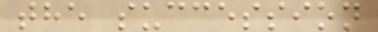the succession
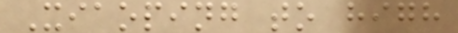Xiaoping to high
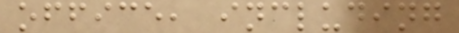office, including
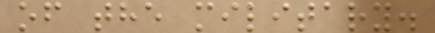of the military.
